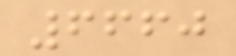6660
